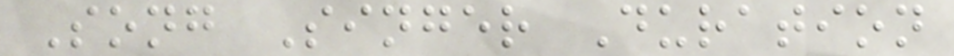Song Singer Duration
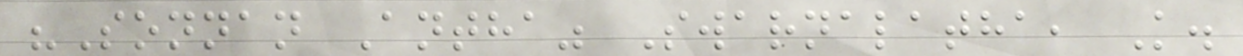"Sonnan Antha" Swarnalatha, K.
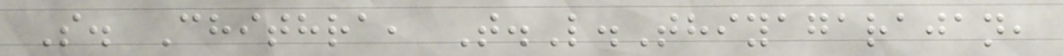S. Chithra, T.L.Thiyagarajan,
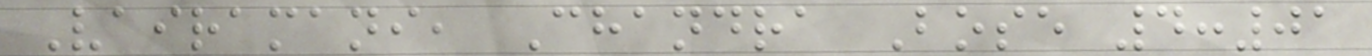Vairamani, Chandra Bose 4:01
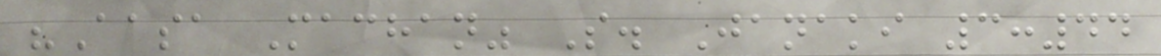"Aasa Machan" S. Janaki 3:44
